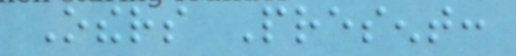Others Present:
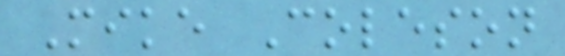Mike Coleson
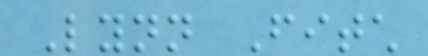Lynn Fitch
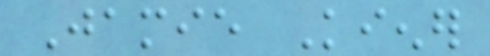Jamie Kiener
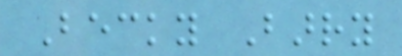Becky Barry
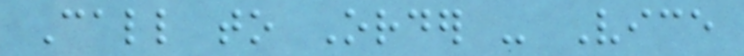Call to Order - Vice
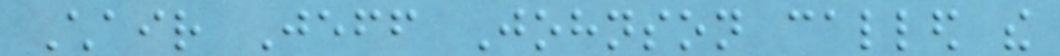Chair Jeff Johnson called the
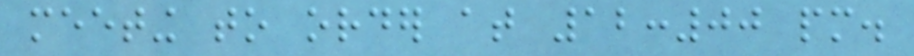meeting to order at 12:00 pm.
